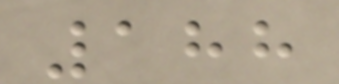188
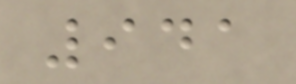941
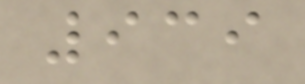939
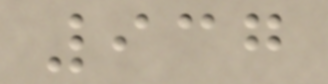937
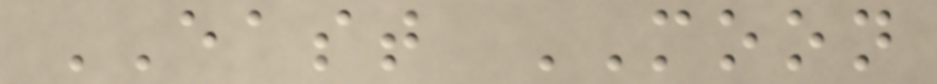EAST MOON
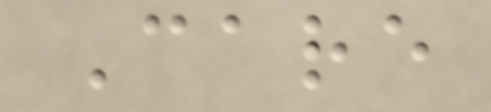Care
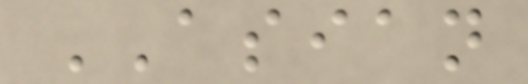ASIAN
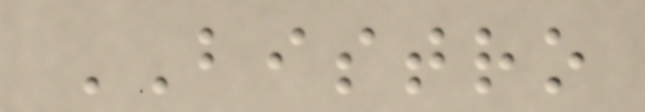BISTRO
